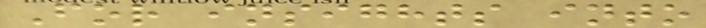For insights into
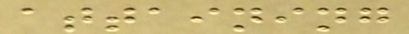attaining
